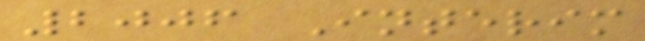2006 Interim
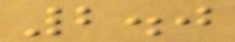2.0
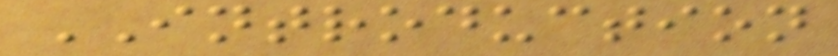INTRODUCTION
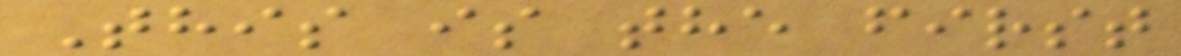This is the first
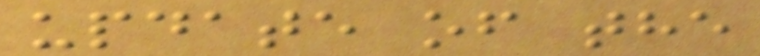update of the
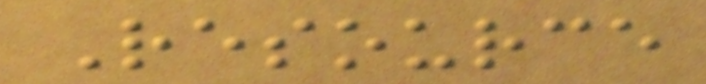Resource
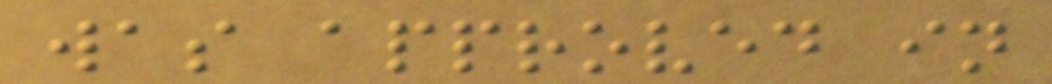was approved in
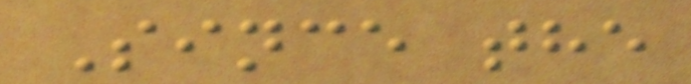Since the
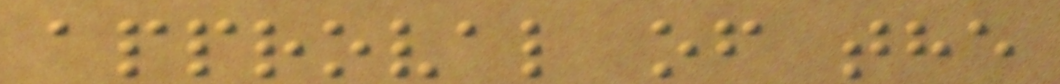approval of the
